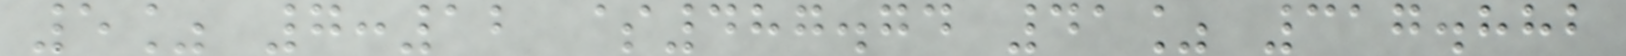5% 7:12 $487.74 41% 317.882
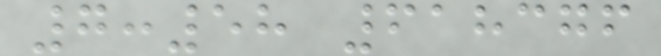7:58 618376
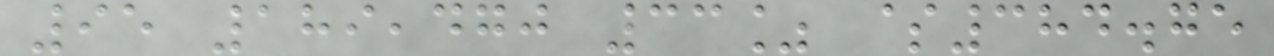95 189,470 33% $384.75
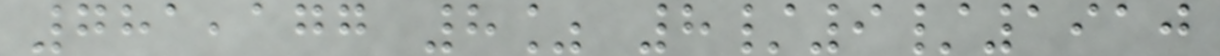781,177 8% 8/9/1910
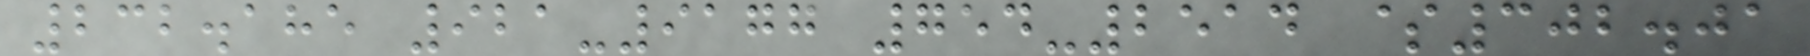232.185 921-9177 754-2514 $302.01
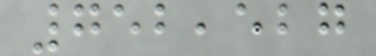752,527
